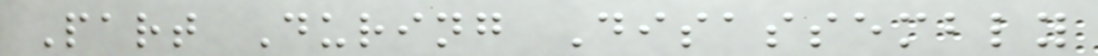Part During Disassembly
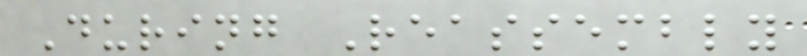During Reassembly
